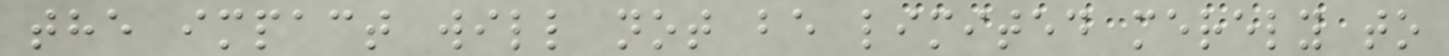the impact will not be limited merely to
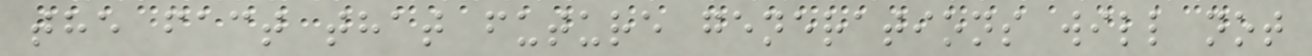the fact that future generations will not
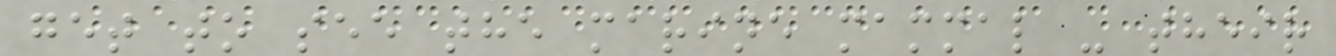get to see the marine mammal - their
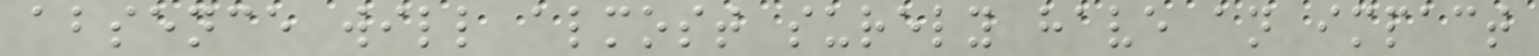absence will almost surely have an impact
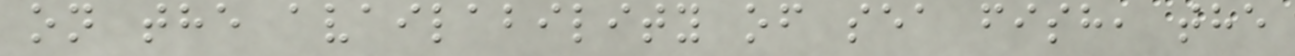on the availability of sea fish, the
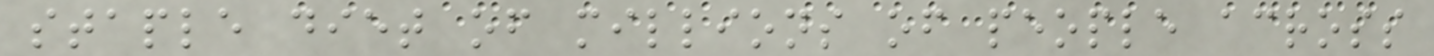staple diet of millions of people across
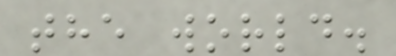the world.
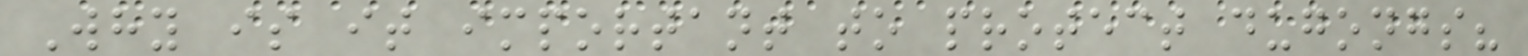Why is it important to protect dugongs?
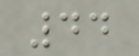44
